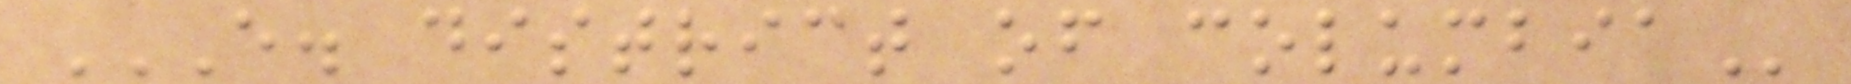E. DISTRICT OF COLUMBIA
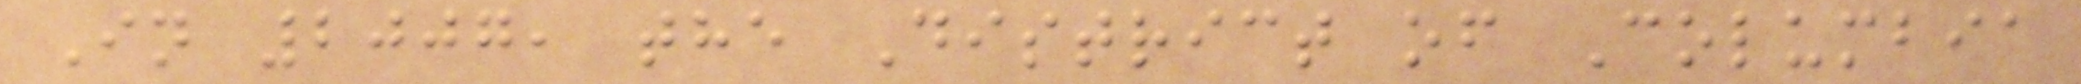In 2007, the District of Columbia
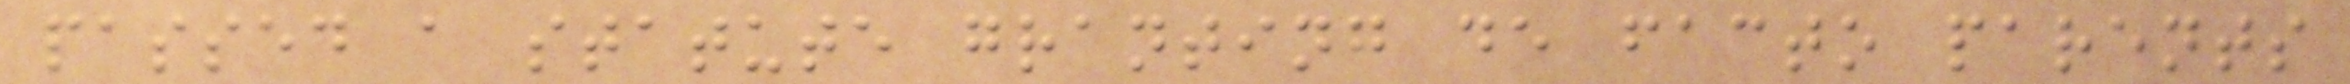passed a statute granting de facto parents
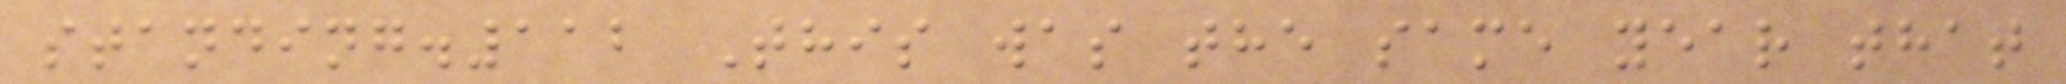standing.112 This was the same year that
